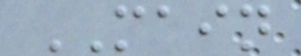MAIN
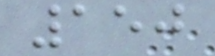150
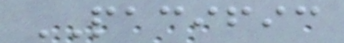PACIFIC
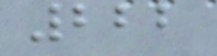222
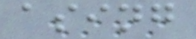asing
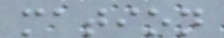mation
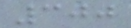300
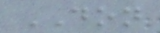DON
